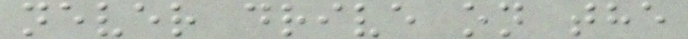never drive on the
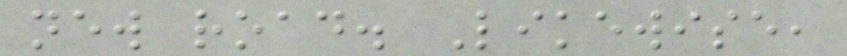new road. Likewise,
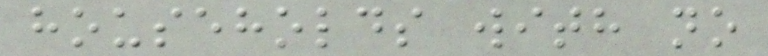households with no
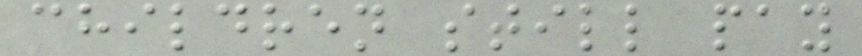children still pay
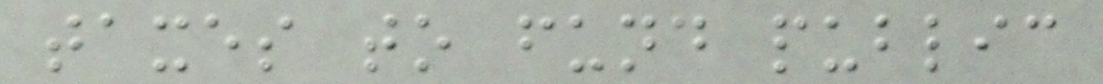taxes to fund public
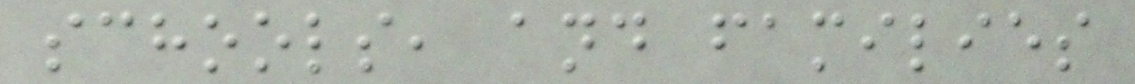schools, and families
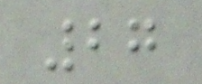27
